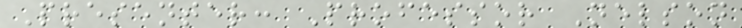Presenter: Professor Nelson
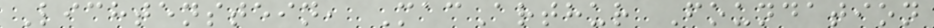Lichtenstein, MacArthur Foundation
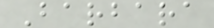Barbara
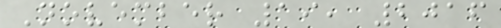November 19, 2016
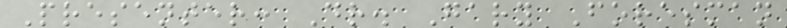Presenter: Dr. Gary Foresman
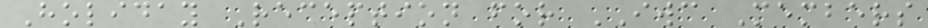Holiday Reception for IWC Members
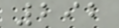292
